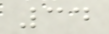34
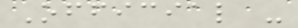Official -
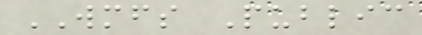WMFS Public
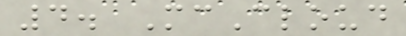4. McCloud
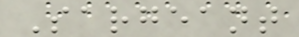Sargeant
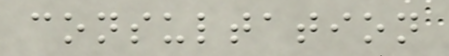consultation
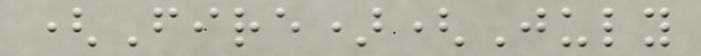(Fire)(July
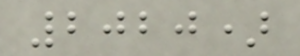2020)
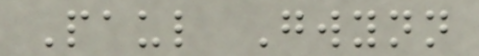Paul Gwynn
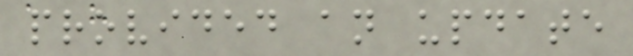provided an update
